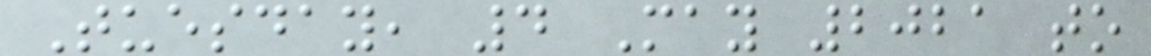Tuesday, 4 May 2021 to
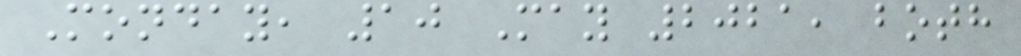Monday, 10 May 2021, both
